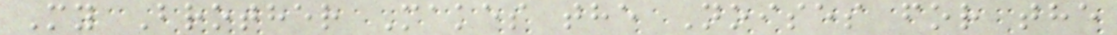My Brother Makes the Noises for the
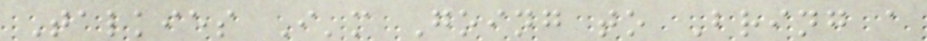Talkies I'm Going to Bring a
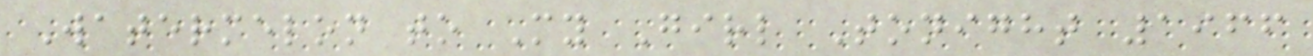Watermelon to My Girl Tonight 1966
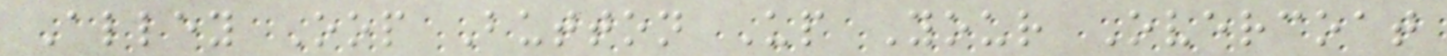Alley Oop Button Up Your Overcoat
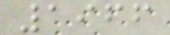1966
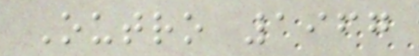Outro 1967
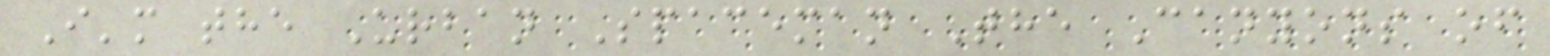I'm the Urban Spaceman The Canyons of
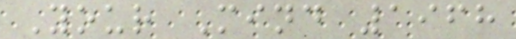Your Mind 1968
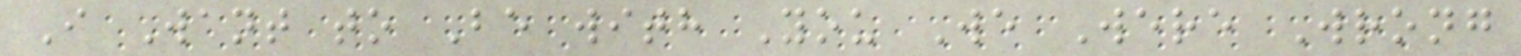I Want to Be with You We Were Wrong
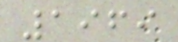1969
